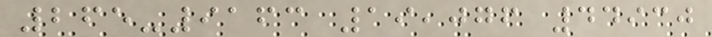265-9163 19,076 44930
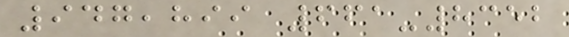947,899 661-8352
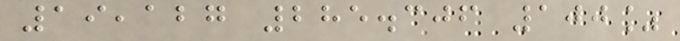19,127 285.306 100%
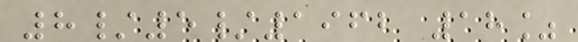8/5/1962 18%
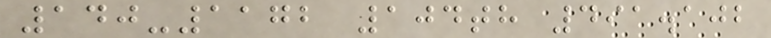140-1172 104th 491.102
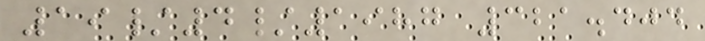19/4/1987 321.404
